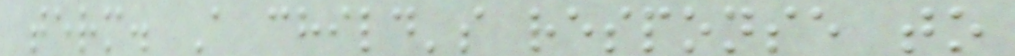term. A child's response to
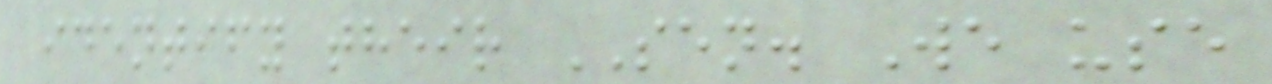identify their SEN. We use
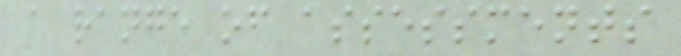a range of assessments
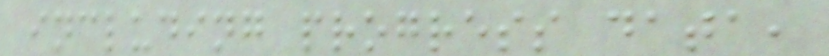including progress data,
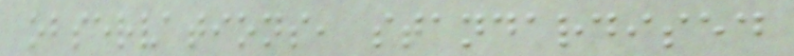observations, standardised
